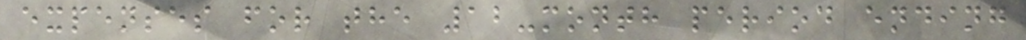expenses for the 12-month period ending
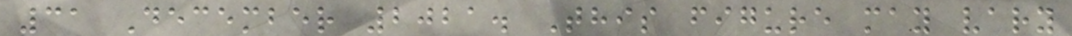31 December 2021. This figure may vary
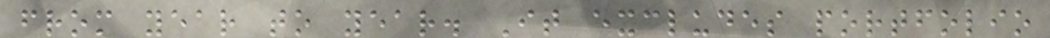from year to year. It excludes portfolio
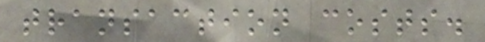transaction costs.
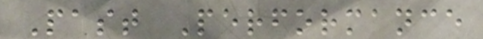Past Performance
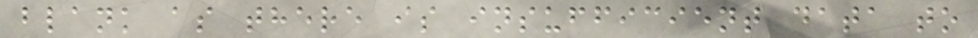blank as there is insufficient data to
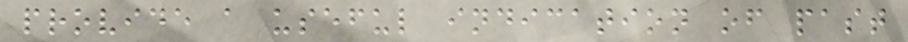provide a useful indication of past
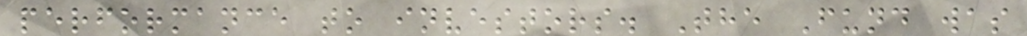performance to investors. The Fund was
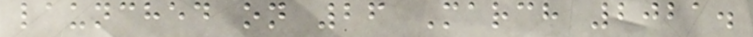launched on 26 March 2021.
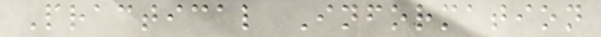Practical Information
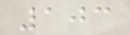103
